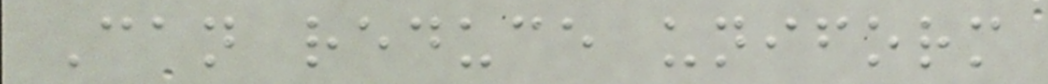Can reduce uniform
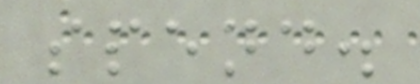spend.
